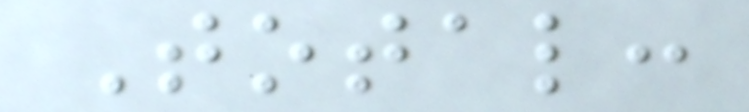Total:
